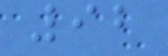92
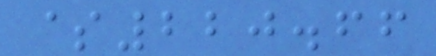$220.66
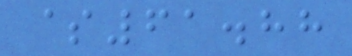$61.88
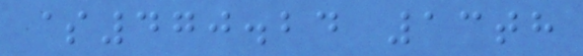$470.24 13th
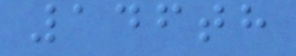146th
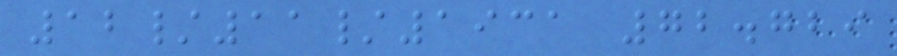12/11/1931 72.729
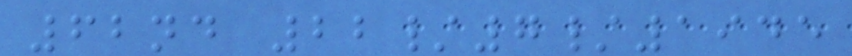62nd 22/7/1945
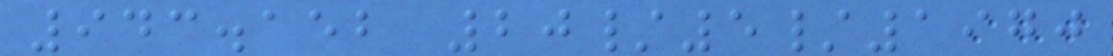943.152 20/5/1970
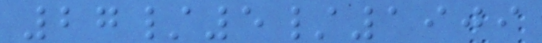27/5/1909
